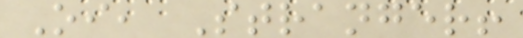Oi, Stranger!
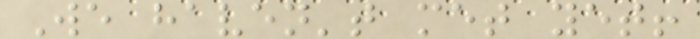We haven't met yet!
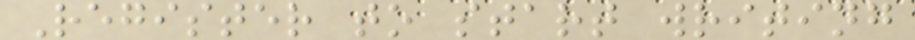Register to start writing
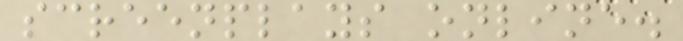screenplays online.
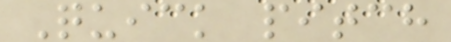Quick pitch
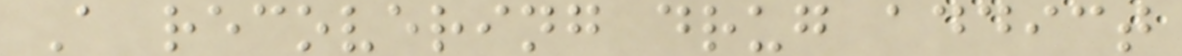A recovering drug addict
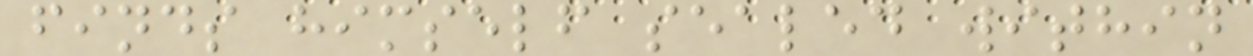finds himself sealed within
